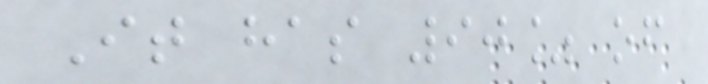It has 90% of
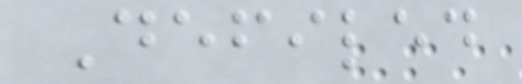Defiled
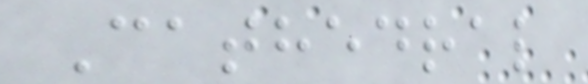Cathedral
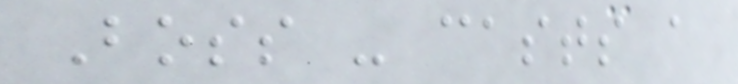Boss - casts a
